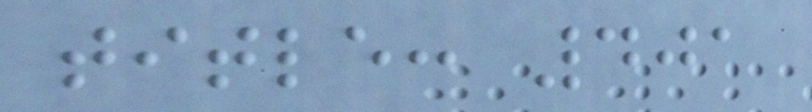title: 401
